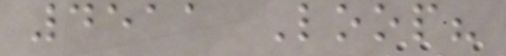4511 Loop?
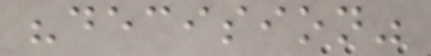"decision"
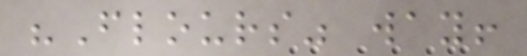"Flours" way!
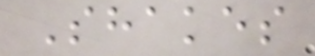Shakes
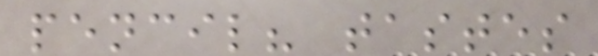pencil? tastes
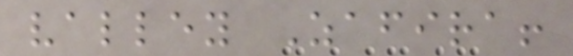valley Zafira!
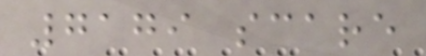7179 scare
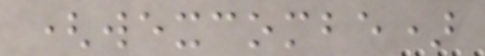(wexcombe)
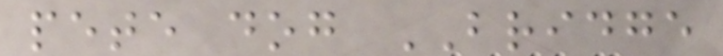pete dog BRIDGE
